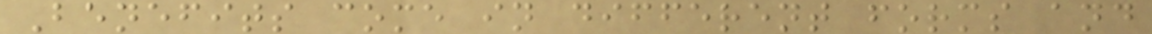Benefits come in different forms and
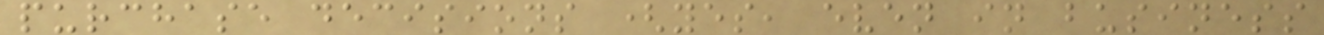purchase decisions (yes, even in business
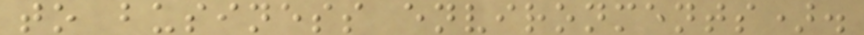to business environments).
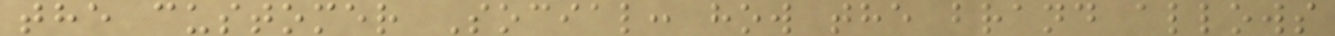the customer Social: how the brand allows
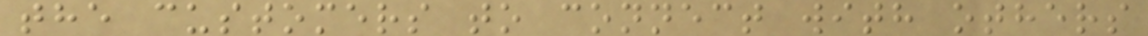the customers to connect with others
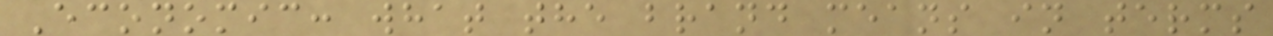Economic: what the brand means in terms
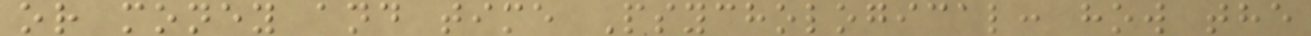or money and time Psychological: how the
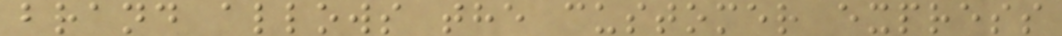brand allows the customer express
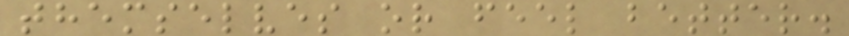themselves or feel better.
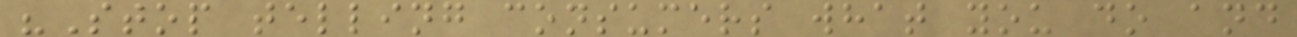"Stop telling consumers what you do and
